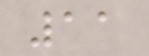11
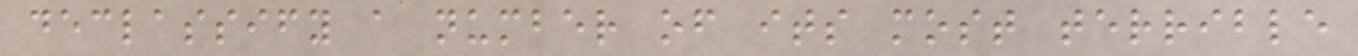declassify a number of its most terrible
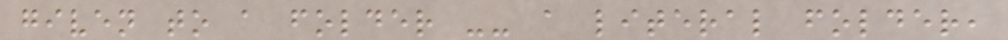given to a folder -- a literal folder,
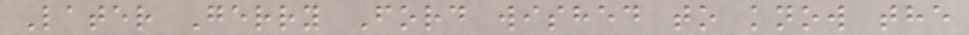Later Gerry Ford wished to know the
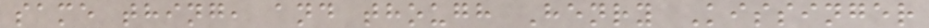same thing, and though Henry Kissinger
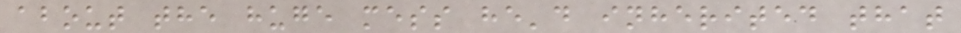about the huge mess he'd inherited that
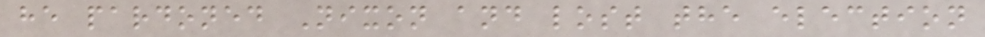he pardoned Nixon and lost the election
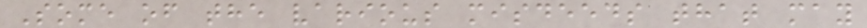Some of the various misdeeds that may
